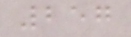257
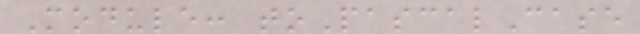Module: toPascalCase
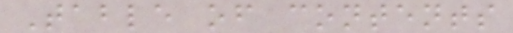Table of contents
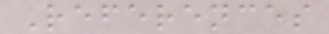References
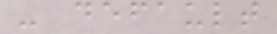- default
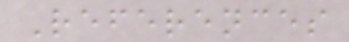References
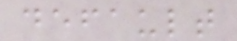default
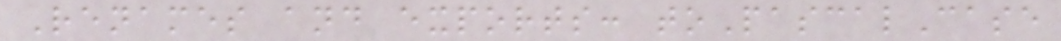Renames and exports: toPascalCase
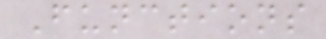Functions
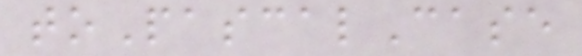toPascalCase
